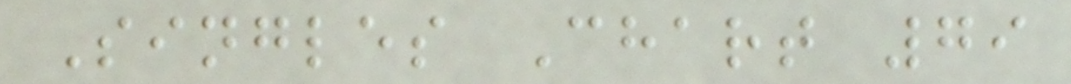Singles Chart 79
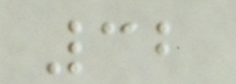32
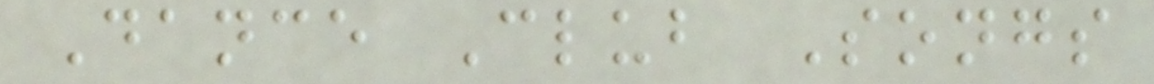Dance Club Songs
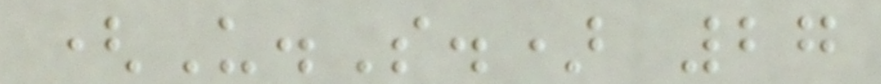(U.S.) 27
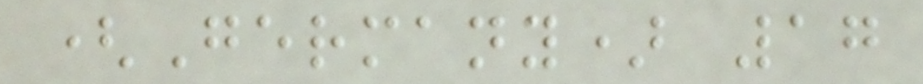(Germany) 17
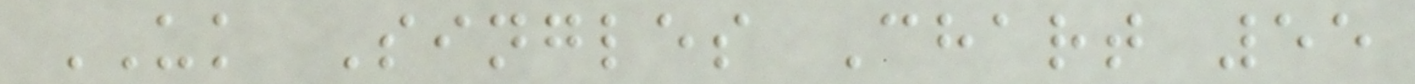UK Singles Chart 55
